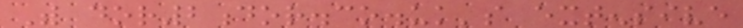With dor2dor.co.uk's extensive
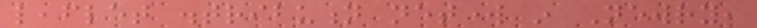leaflet distribution network in Newry,
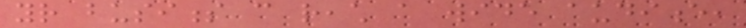your business can reach a wide audience,
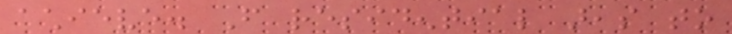achieve. From residential areas to
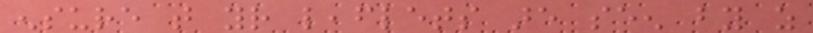ensure that your leaflets are seen by as
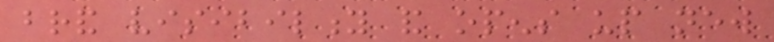brand visibility and opens up new
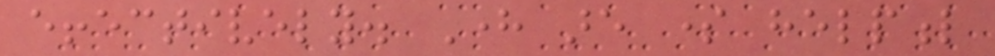effectively. Here are some helpful
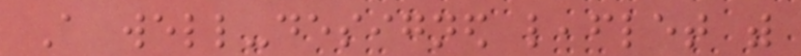A well-designed leaflet with
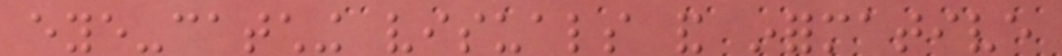eye-catching visuals and informative
